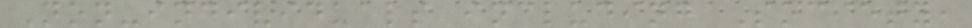Non-individuals including Society,
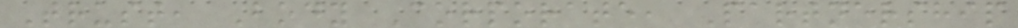Trust, Body Corporate, Partnership
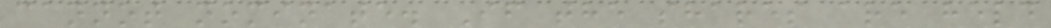cannot nominate. If the shares are held
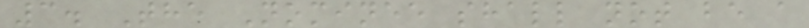3. The Nominee shall not be a
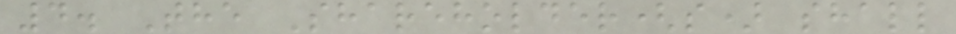4. The Shareholder(s) shall
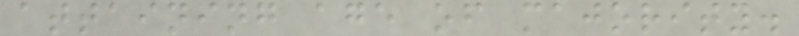attaining age of majority.
